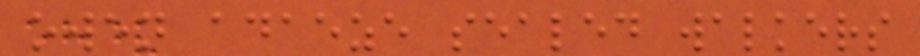owen adaeze sealed walkers
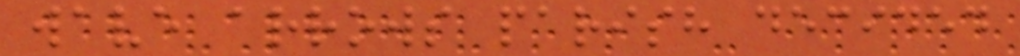wave arrows parish decided
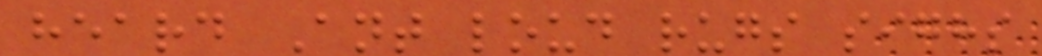heard Ant loud rugs sighs
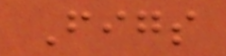Figs
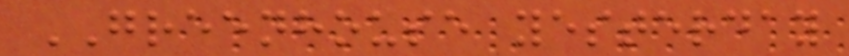GREENHOUSE yesterday
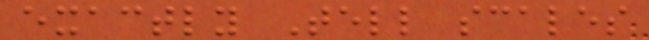exactly Tell scales
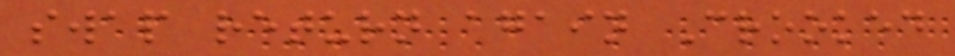swap return again Crooked
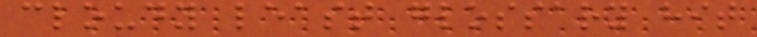cloudy least glossary hit
